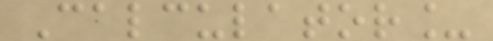Calculator_
